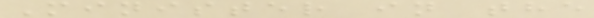Minister in the
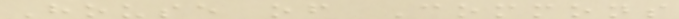House of Commons
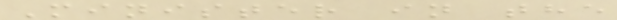Minister in the
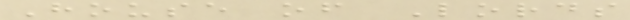House of Lords
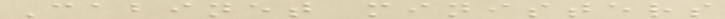Cabinet ministers
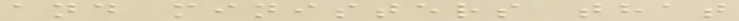and ministers that
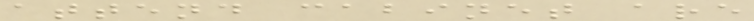attend cabinet are
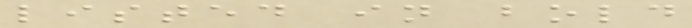listed in bold
